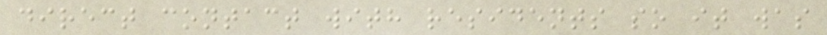direct contact with residents so it was
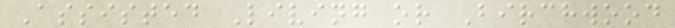Assisted Living or Birchwood
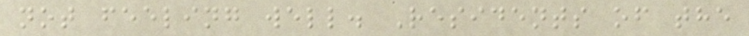not feeling well. Residents of the
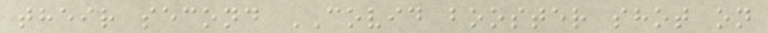their second COVID booster shot on
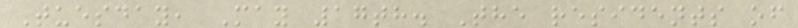Tuesday, May 17th. The residents of
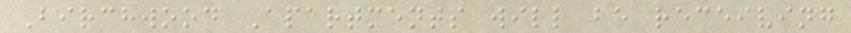Birchwood Apartments will be receiving
